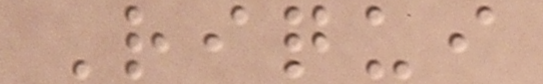Riqui
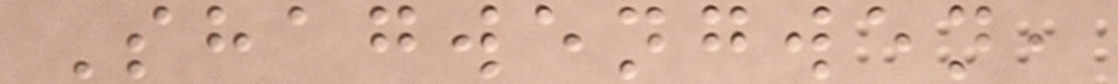Shagwengwen,
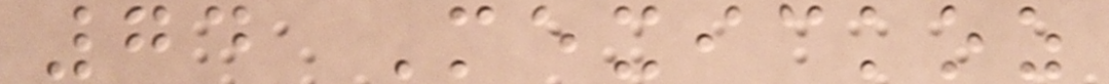74 Mexickoz
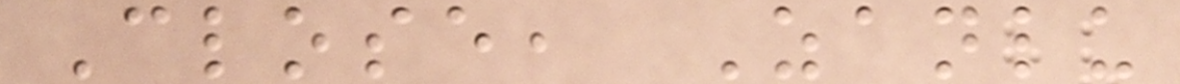Close, Zanlu
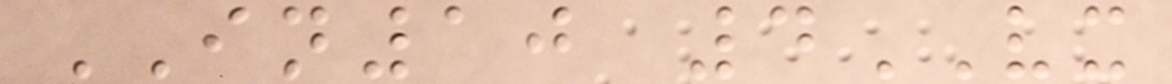IN10 4VX
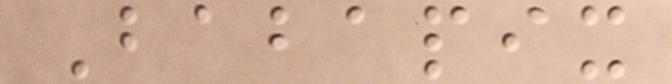Babapix
